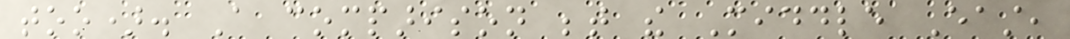too). A comparison between the Middle East,
